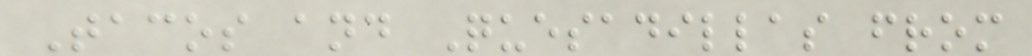Tacos and Quesadillas from
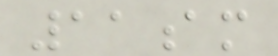11am
